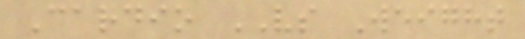Cardio VS Weight
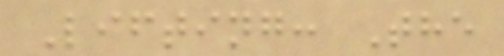Lifting: The
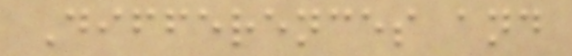Differences and
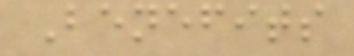Benefits
